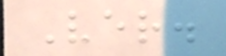Ver.
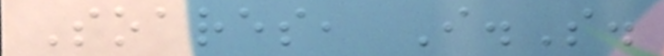Soares, I.S.
